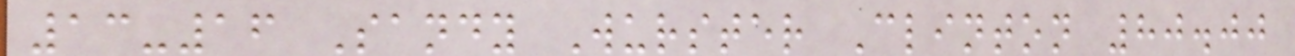13-16 Sandy Wurster Clinton 80.00
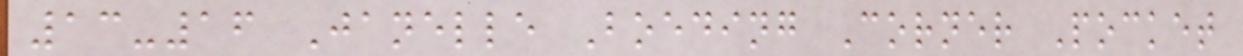13-16 Janelle Boeding Corner Pocket
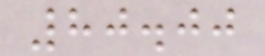80.00
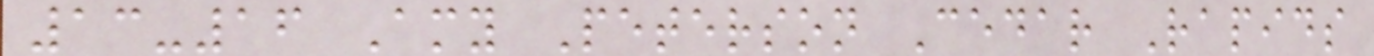13-16 Amy Peterson Cedar Rapids
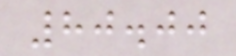80.00
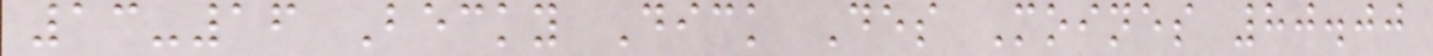13-16 Becky Dick Des Moines 80.00
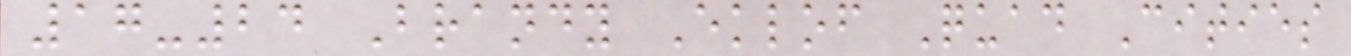17-24 Brandy Eklof Quad Cities
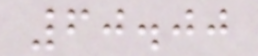60.00
